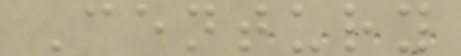Century
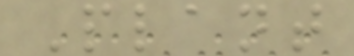Plant
